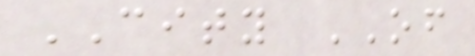CITY OF
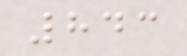843
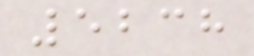5238
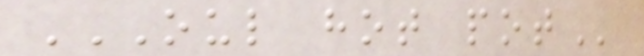OUL HOT POT
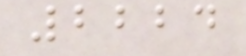2224
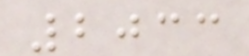2033
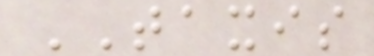TAXIS
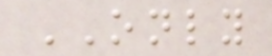ONLY
